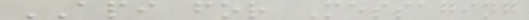API for Messaging
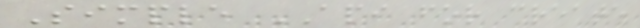Simple API for create
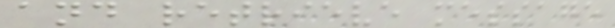and retrieve message
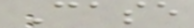Case
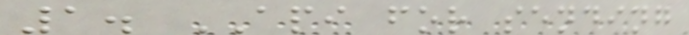1. API for sending
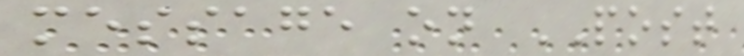message on POST
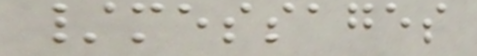/messages
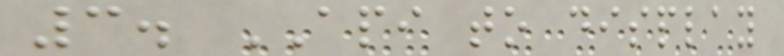3. API to display
